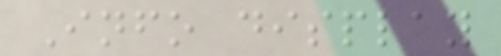Info display
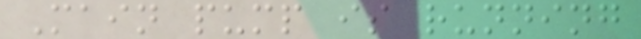Main pump is running
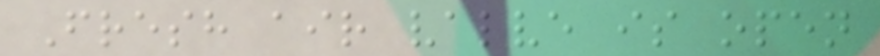Fresh air valve is open
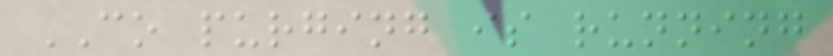CO purging is running
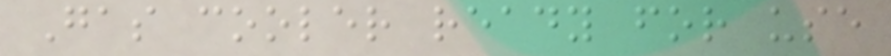Gas cooler ready for use
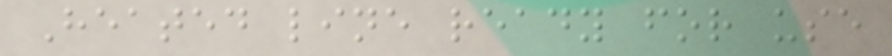Heated line ready for use
